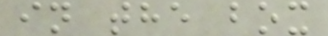in the box
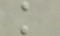k
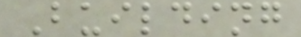Building
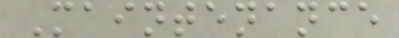Maintenance
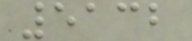5132
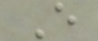E
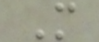M
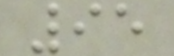95
